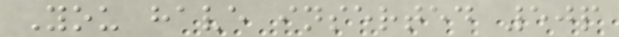You have inserted 50p
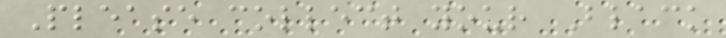Please collect your Black
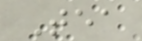Tea
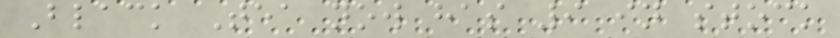Black Tea now has 9 in stock
